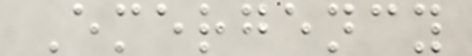Emergency
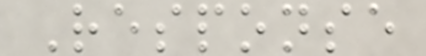Response
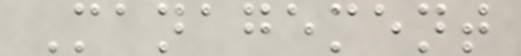Management
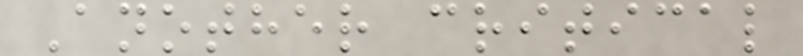Another critical
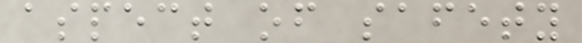aspect of safety
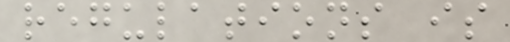regulations is
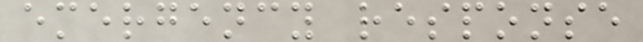emergency response
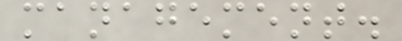management.
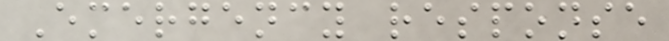Emergency response
